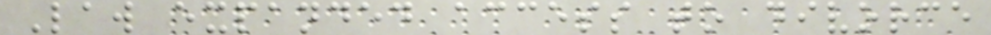Law expanded access to divorce
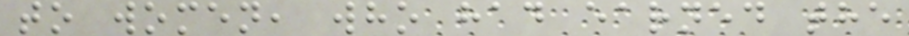to women, who had earned the
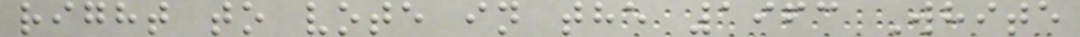right to vote in the 1963 White
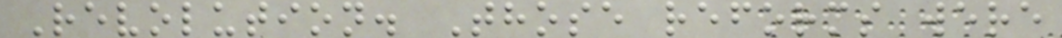Revolution. Those reforms were
